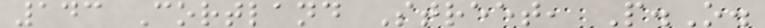143 Cortland Street, P.O.
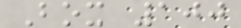Box 100
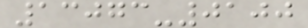13073-0100
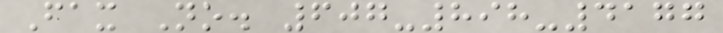Fax No. 607-898-4177
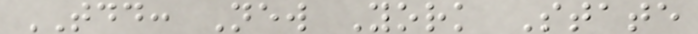TDD: New York State
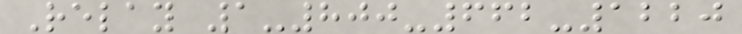Relay 1-800-662-1220
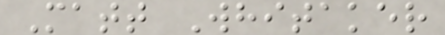Matt Whitaker
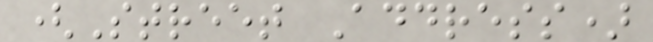(Street Address)
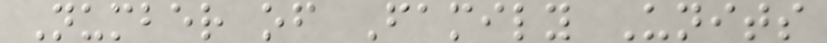Number of Family Units
